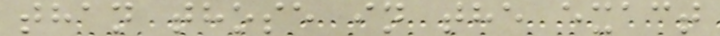than those in the exact
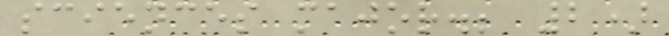sciences major.; 2)
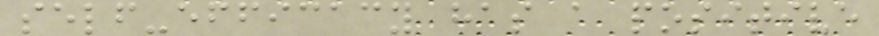self-efficacy has a positive
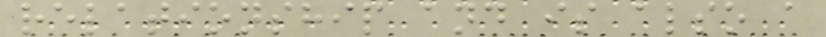relationship and is also a
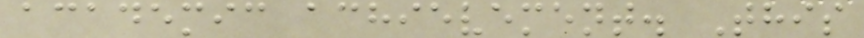academic achievement. This
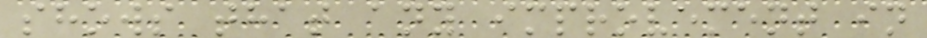shows that any improvement in
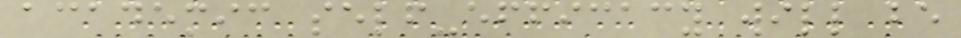academic self-efficacy will be
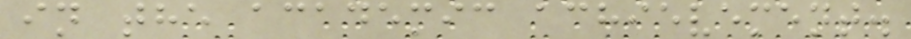in the academic achievement.
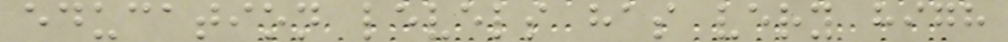education levels has very high
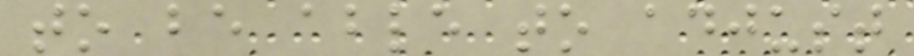to be able to adjust
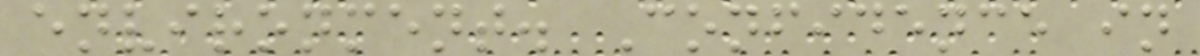environment. Confidence in
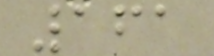161
